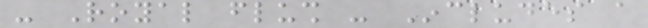- Royal flush - Includes a
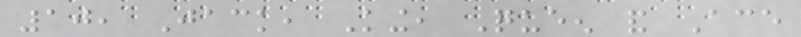10, Jack, King, Queen and Ace
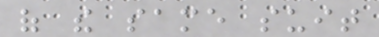of the same suit
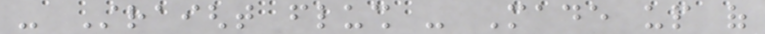- Straight flush - Made up of
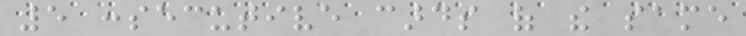5 consecutive cards of the same
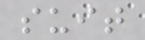suit
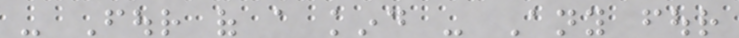- Four of a kind - Any four
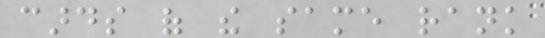cards of the same rank
